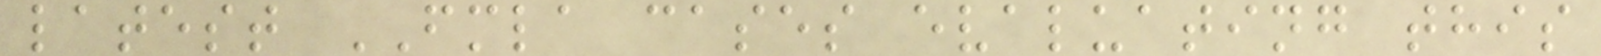latest FMLA cases evaluating this
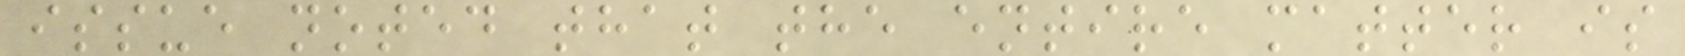issue noted that the entire matter is
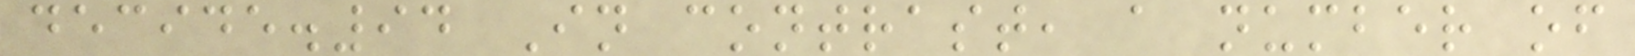decide.94 In contrast, a number of
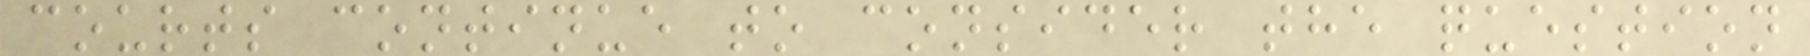courts continue to consider the question
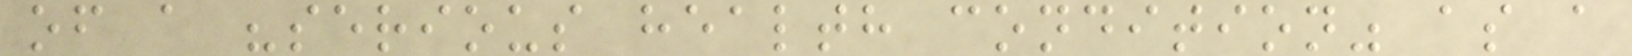of a "serious health condition" as a
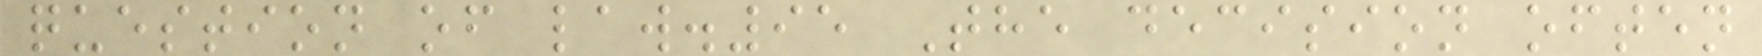question of law.95 The decision often
